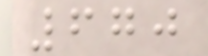670
